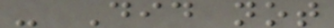- Did not
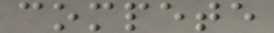compete
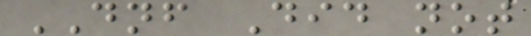DNF Did not
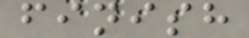finish
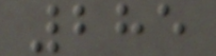285
